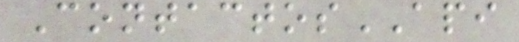ContactosAPI
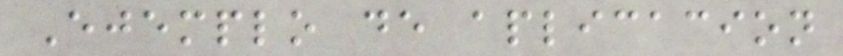Ejemplo de aplicacion
